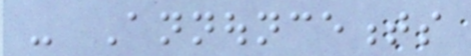- Announcements
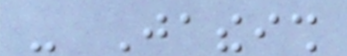- Jatheish
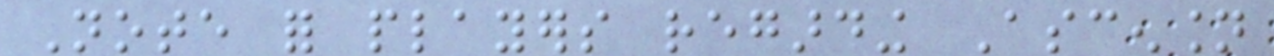Note for players regarding Ascension
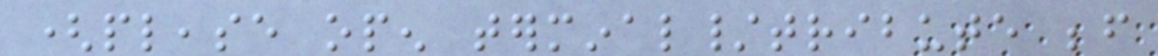(please open terminal/tribute before
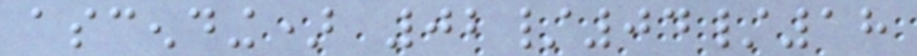ascending) 02/04/18
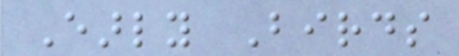Early Birds
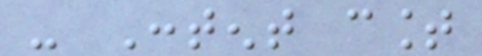- Content count
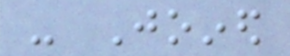- Joined
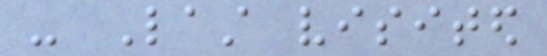- Last visited
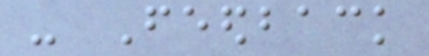- Feedback
